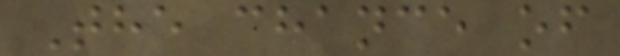The chance of
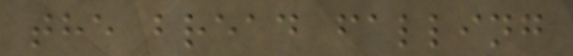the bread falling
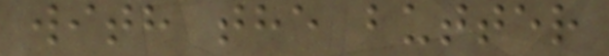with the butter
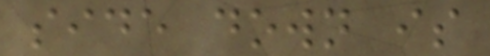side down is
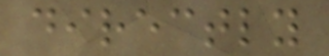directly
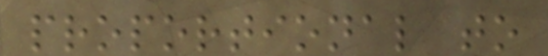proportional to
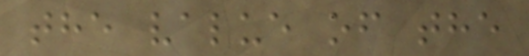the value of the
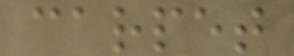carpet
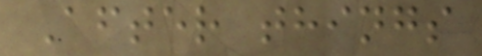After things
